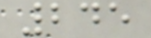245
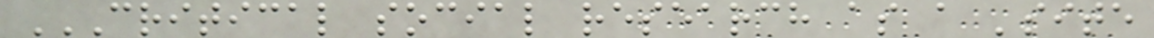CRITICAL SOCIAL RESEARCH AS A 'SITE
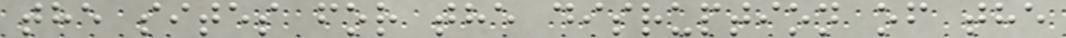the sites for the disruption of the
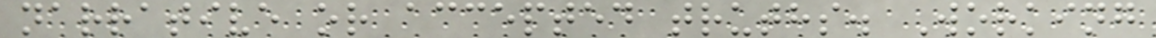narrative or accepted truths. Working
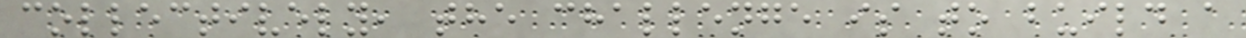collectively, the challenge is to build a
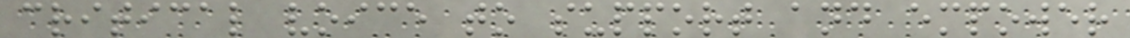critical voice to support and empower
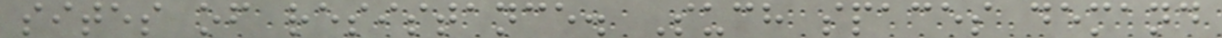sites of resistance. Such spaces demand
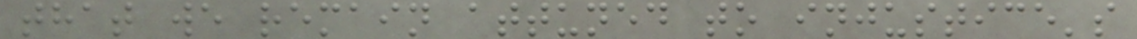that we remain attuned to injustice's
